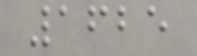1625
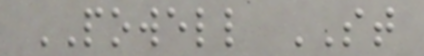POWELL ST
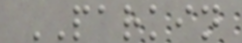PARKIN
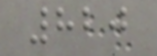820
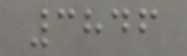3846
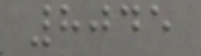8045
